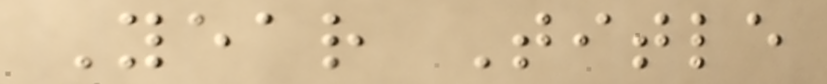Year Title
